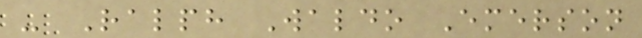- Ralph Waldo Emerson
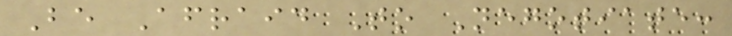Be Afraid To Negotiate:
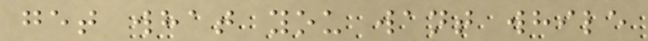get what you want while
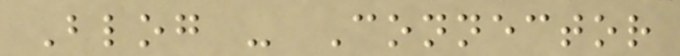Blog - Connector
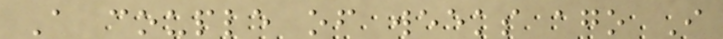A couple of weeks ago I
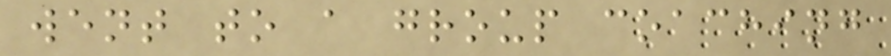went to a group coaching
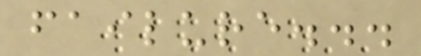failure...
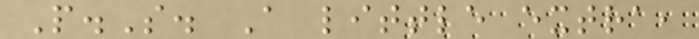P.S. A little extra,
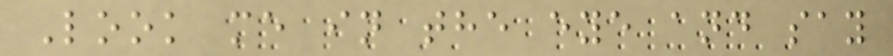Look me in the eye and say
